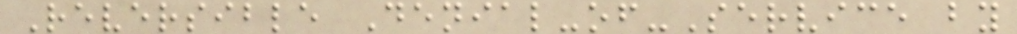Reversible Denial-of-Service by
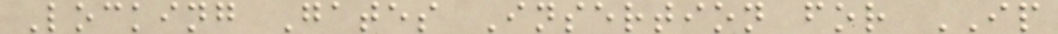Locking Gates Insertion for IP
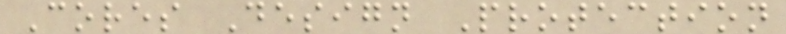Cores Design Protection
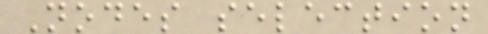Nodes selection
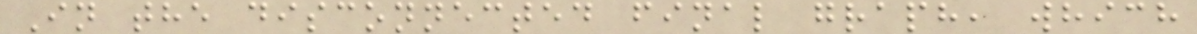In the disconnected final graph, which
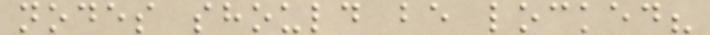nodes should be locked?
